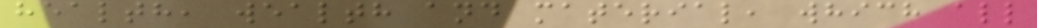health, wealth and material, which all
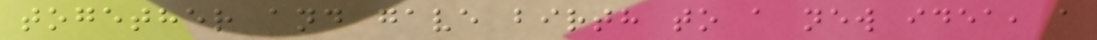together and gave birth to a new idea, a
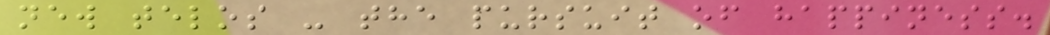new telos - the pursuit of happiness.
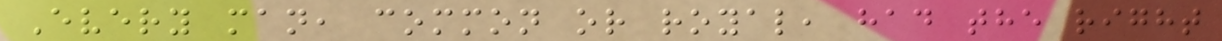Every man, common or royal, had the right
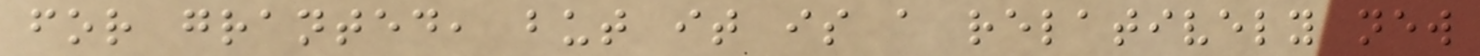for granted, but it is a relatively new
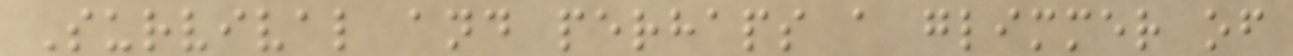Survival and perhaps a glimmer of
